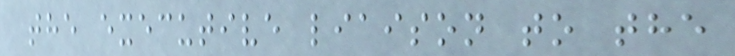the executive liaison to the
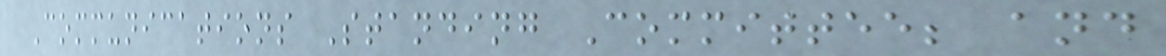Communications Standing Committee; and
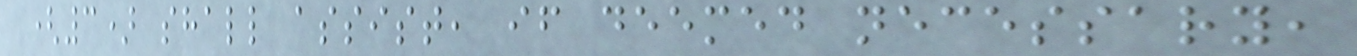(3) shall assist, if deemed necessary,
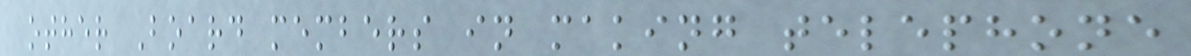other Board members in making telephone
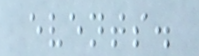events.
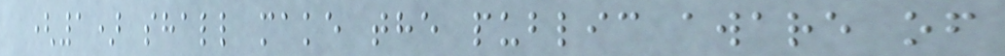(1) shall make the public aware of
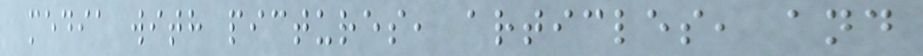media with pictures, articles, and
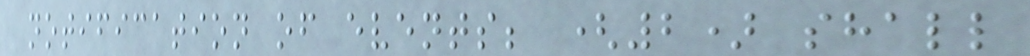notification of events; (2) shall
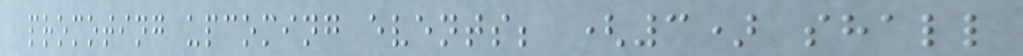promoting upcoming events; (3) shall
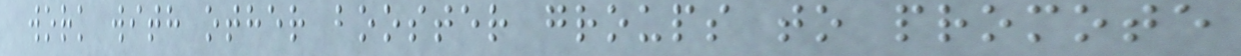work with other booster groups to promote
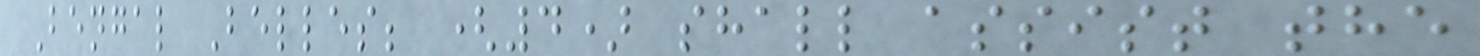Bengal Belles; (4) shall assist the
